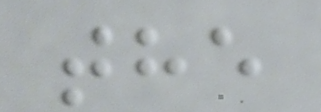the
